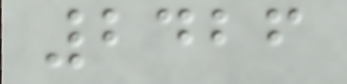2426
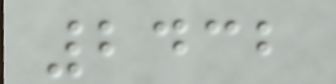2432
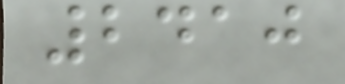2410
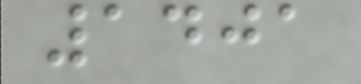1401
